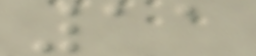11
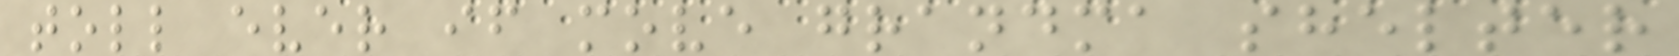toll ever if move grandma shelter
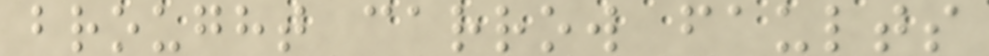brought carrow faults
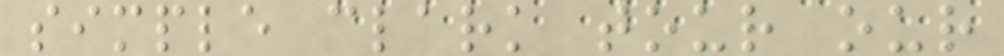simple clark tour our
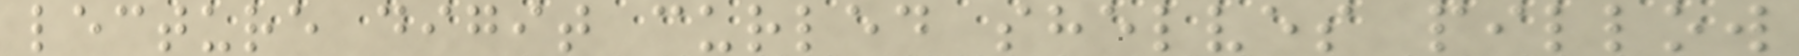lecture digit curled shelves pillow
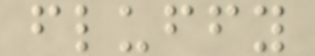fluffy
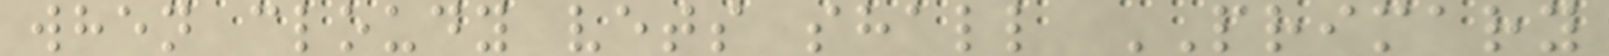when cloudy vets shall PRIMARY
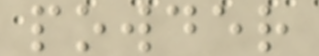powder
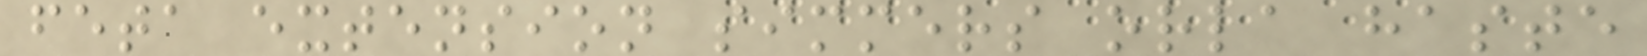feta extension simmers orla haste
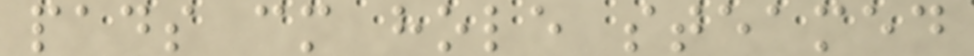pads cm hole steamed
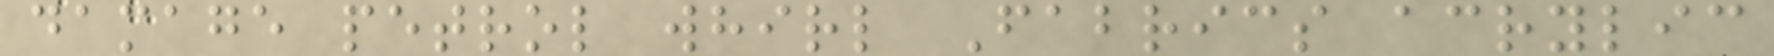damage petrol whirl Fabrics acrylic
